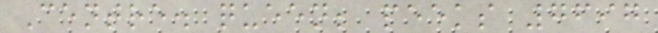Centre. queen; peeks 7697
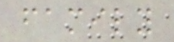family
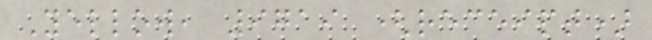Yellow, 9719 (receipt)
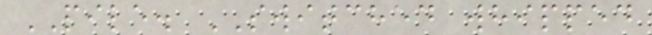PILE. SWITCHED whipped
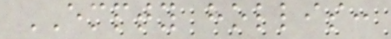EMPTY hollis:
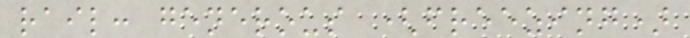rail: generous (freezing)
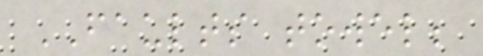FAULTS towel;
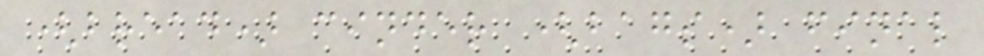(bread) cinder (bags) final
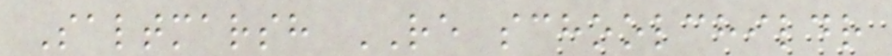Saltmarsh RE schoolchildr
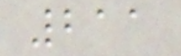211
